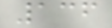136
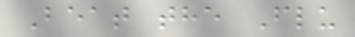Beat the Flu
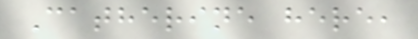Catherine here,
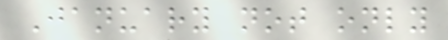January not only
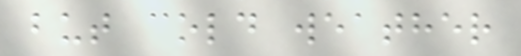but cold weather
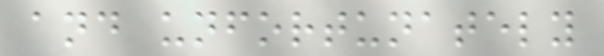and unfortunately
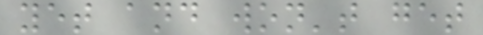yet and won't get
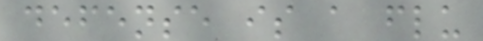defense is a flu
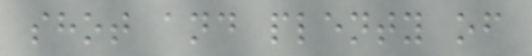shot and plenty of
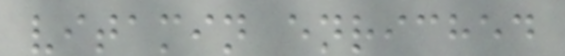vitamin enriched
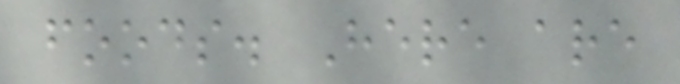foods. Here are
